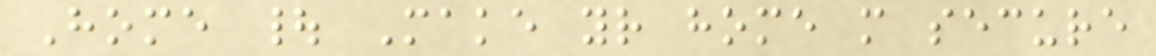Home | Make your home more secure
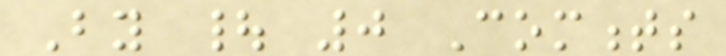By | 0 Comments
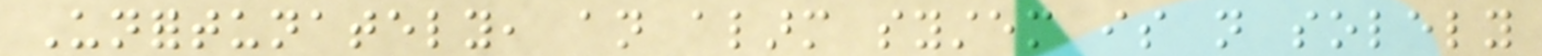Unfortunately, an alarm system is not solely
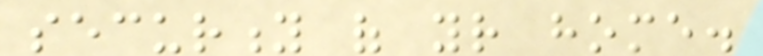security of your home.
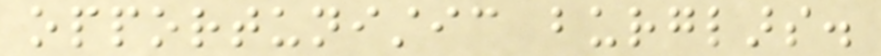opportunistic burglars.
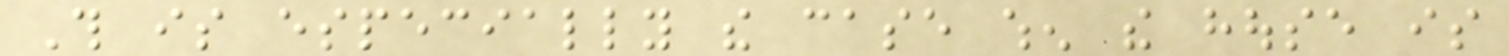This is especially the case when the house is
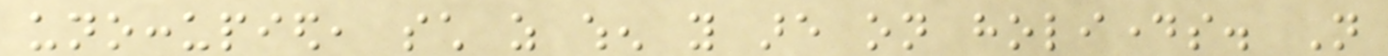unoccupied, such as when you are on holidays. Not
